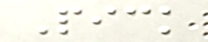Pick
